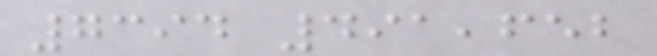7394 491,652
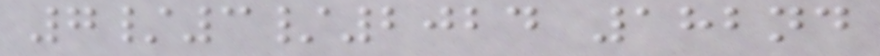7/3/2024 182nd
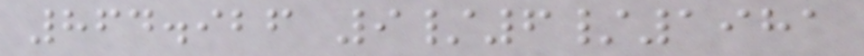864.926 9/6/1981
